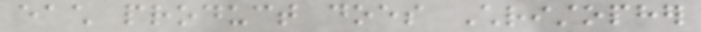each product does Christopher
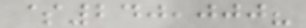$240,000?
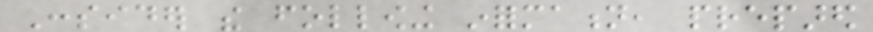Consider the following information, prepared
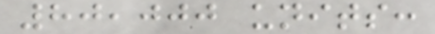80,000 units:
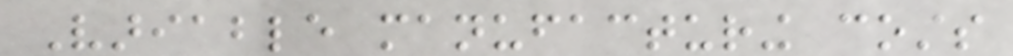Variable manufacturing costs
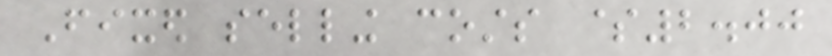Fixed selling costs $2.00
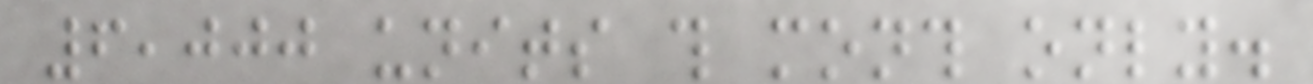6,000 units this month only.
